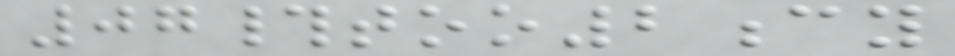07#too2cy
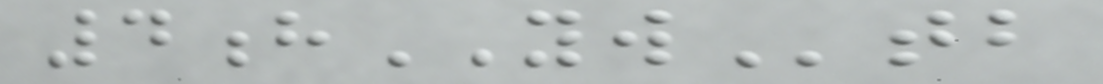4hYWtb
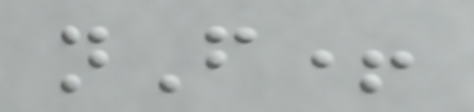nF+
